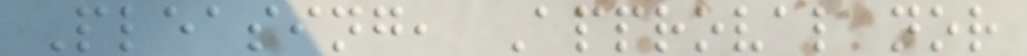Pleasing, Approval nor
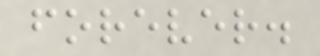forever.
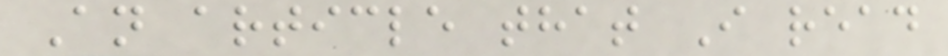An article that I read
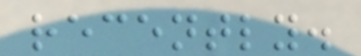recently.
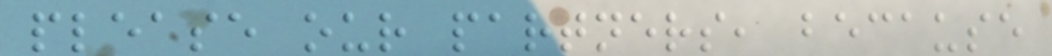please our partners, because
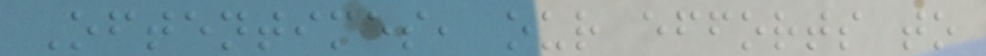Oftentimes, our efforts to
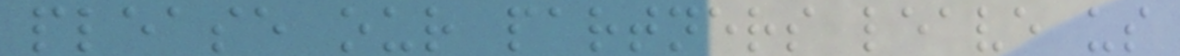please our partners leave us
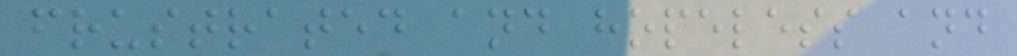frustrated and hopeless and
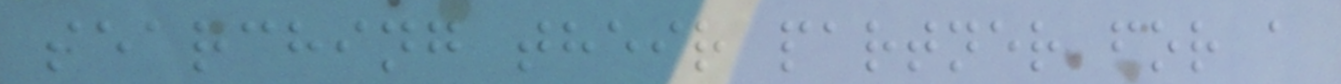searching their partner for a
